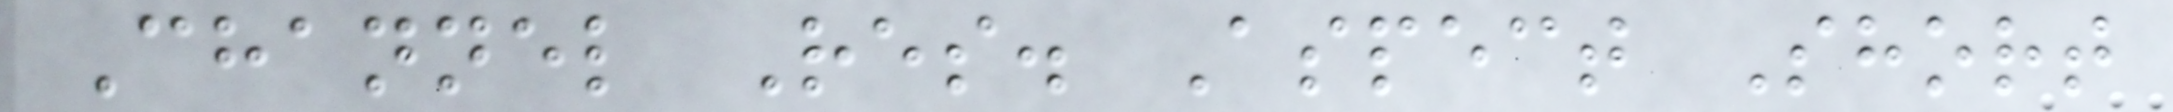Channel Res. Aspect Short
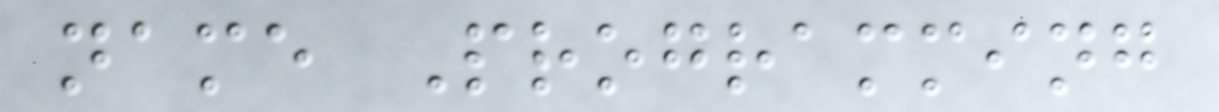name Programming
